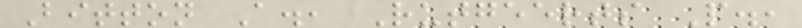Bitton A., Rutgeerts P.,
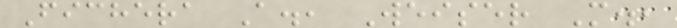Fichera A., Weiser M.,
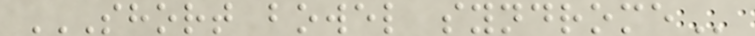SHORT BOWEL SYNDROME
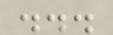...
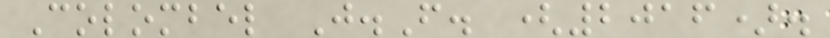Colombel J.F. (2016).
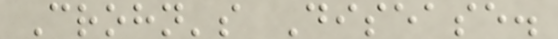Crohn's Disease.
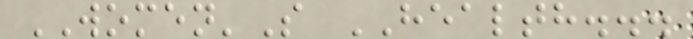WOMEN'S HEALTH...
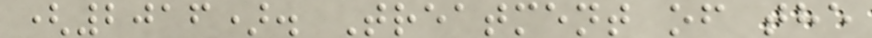(2016). Treatment of the
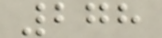278
